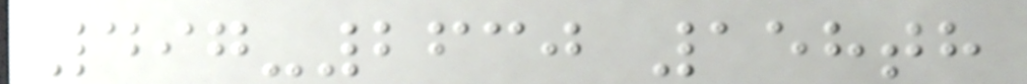497-2630 158th
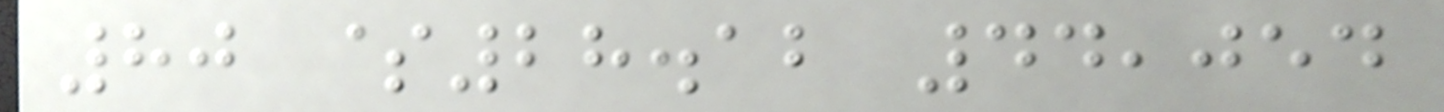80 $28.12 44,054
